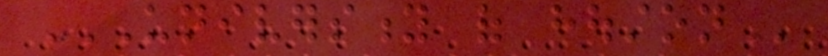UNIVERSITY OF HOUSTON
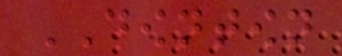DOWNTOWN
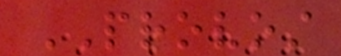PROVOST
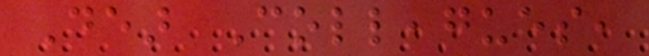Dear Colleagues,
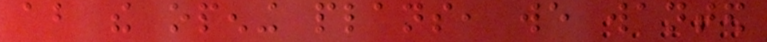about the opening plans, we wanted
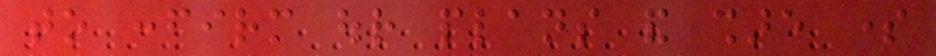to confirm our plans and share some
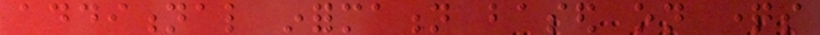additional information based on questions
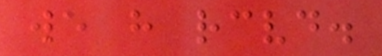we have received.
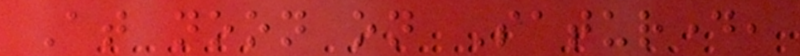At noon on Saturday,
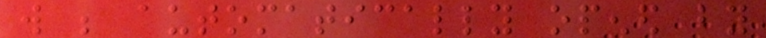will be automatically opened by
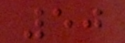50
